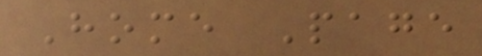Home Page
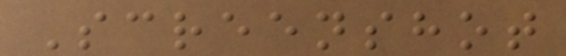Screenshot
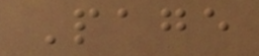Page
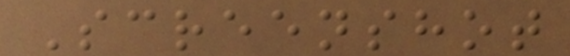Screenshot
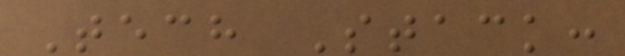Tech Stack:
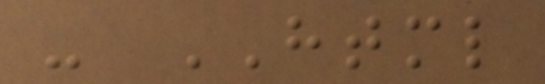- HTML
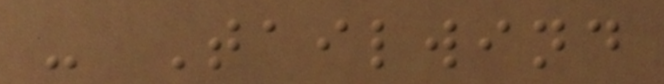- Tailwind
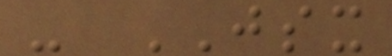- JSX
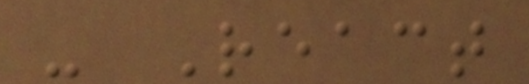- React
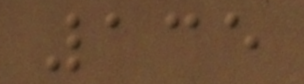135
